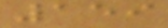159
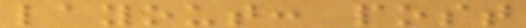layout: post
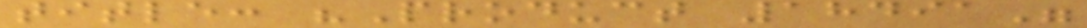title: "Product 18491"
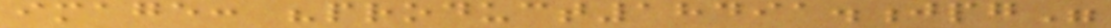image: "product18491.jpg"
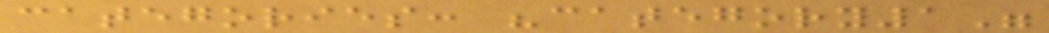categories: "category1"
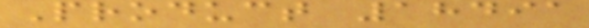Product 18491
